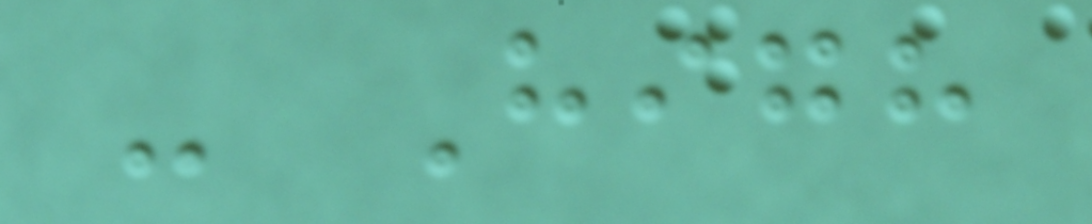- High
